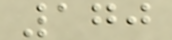170
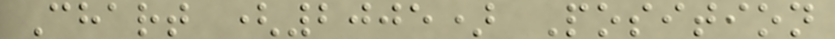Chart (2005) Position
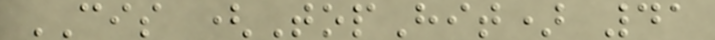CIS (TopHit) 41
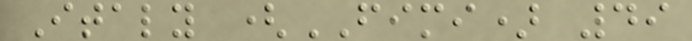Italy (FIMI) 49
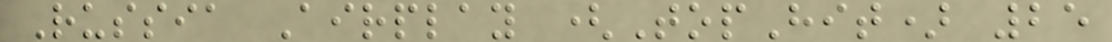Russia Airplay (TopHit) 25
